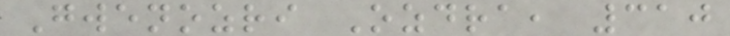Gwenozri Ozdra, 310
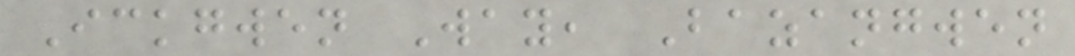Ickgwen Way, Bazangwen
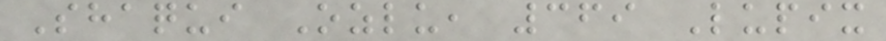Shaqui Ozlu, 369 Lupix
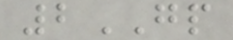2GP
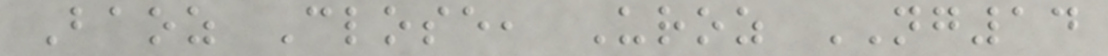Baoz Close, Uroz NG14
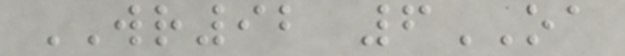WR92 6OA
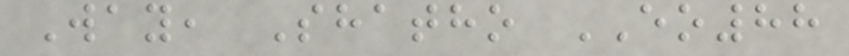Way, Shatho EO88
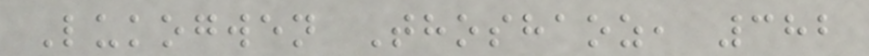Lukogwen Thoshaoz, 382
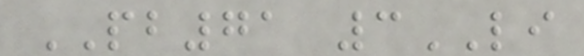PB71 3LI
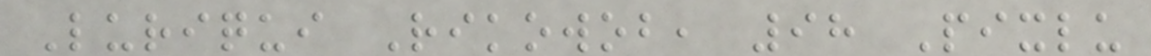Luriqui Rikowob, 98 Pixlu
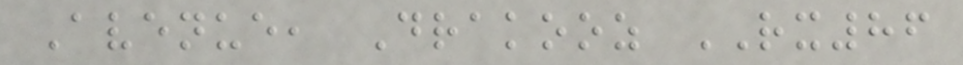Avenue, Drakooz RX86
